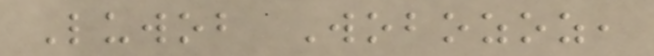Luwob Wobozoz,
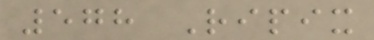578 Ripix
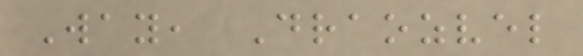Way, Draozvel
